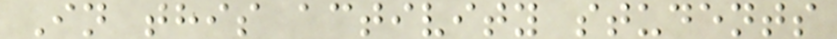In this activity students
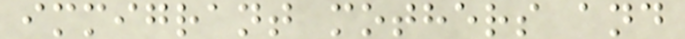immigrant mothers and
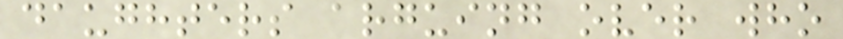daughters arguing over who
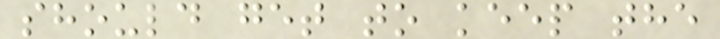should get to keep the
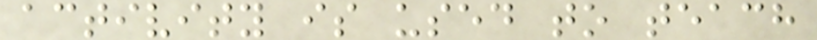activity is used to teach
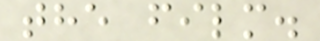the film.
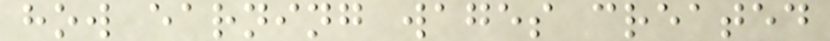how earning wages created
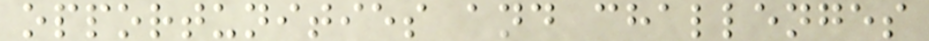opportunities and challenges
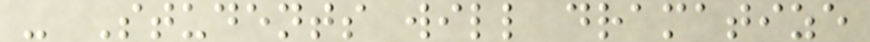- Students will dramatize
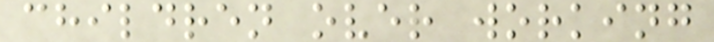children over working
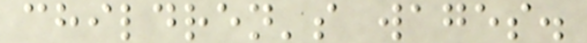children's wages.
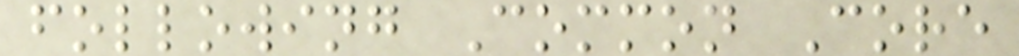following Common Core
